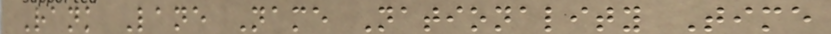Rank Lane Name Nationality Time
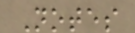Notes
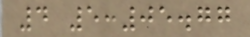4 5:05.77
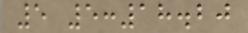5 5:18.20
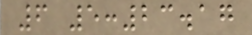6 5:23.17
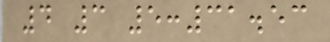4 3 5:31.53
